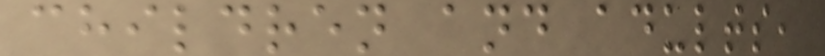children and adults,
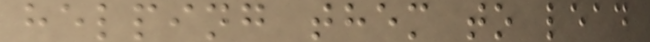helping them to lead
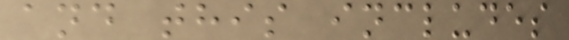and this includes
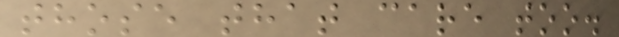those that care too.
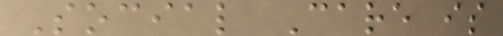Social Care is
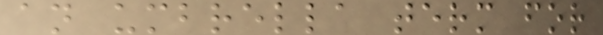an umbrella term for
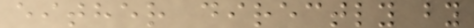either directly by
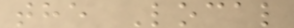the Local
